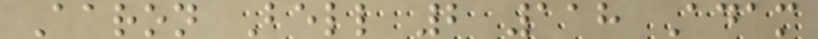Aaron Bell 2 118 Adam
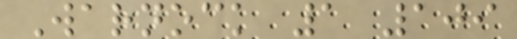Warnock 1 109
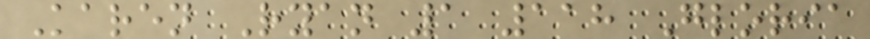Karen Ryan 1 118 Gloria
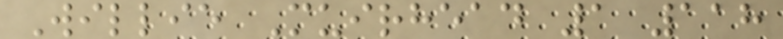Willie Muirhead 1 118
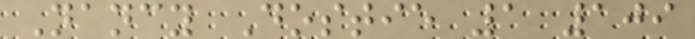Nancy Dostie 1 109
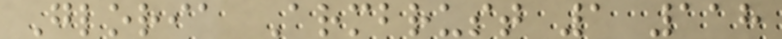Gloria Armbrust 1 118
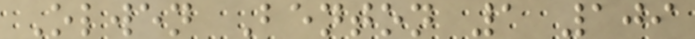Olwen Benton 1 109
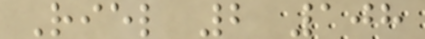Riel 2 108
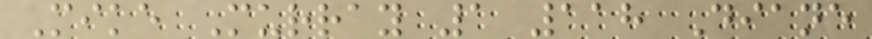Mike Murray 1 118 Diane
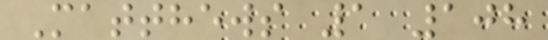Matthews 1 108
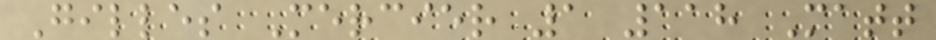Gilles Mercier 1 118 Matt
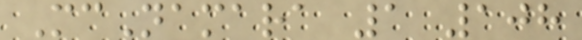McNamara 1 108
